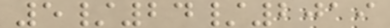5/24/2019
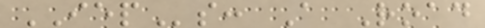IEPs: A Road
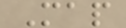Map
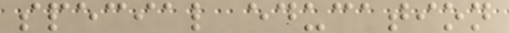special education
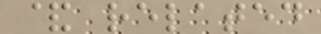& related
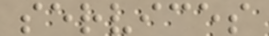services
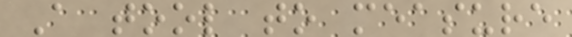A tool to measure
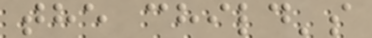the child's
